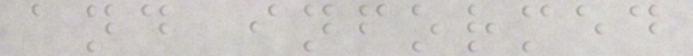and informed
